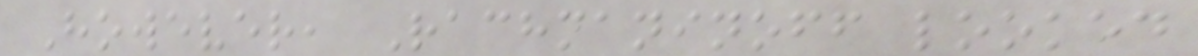However, Rachmaninoff looked
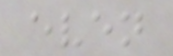even
